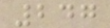247
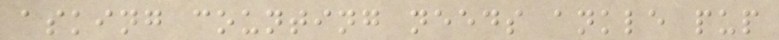asking counting needs ankle pup
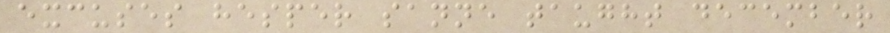excuses hesper sanne taught december
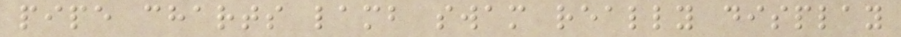pipe charts lamb swam really display
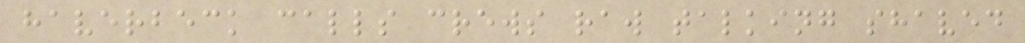haverbeck calls crews raw talking shaved
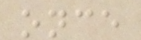once
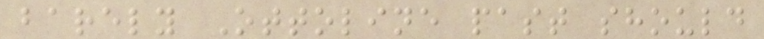barely Ottoline past should
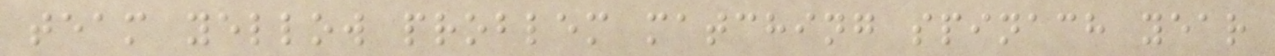team yellow problem matching spinach year
